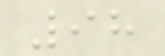98
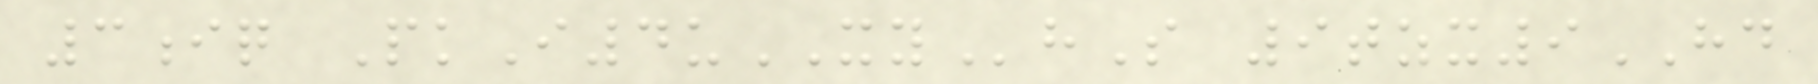3iq PkI4uXYhS 9tzx9HD
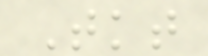Tkt
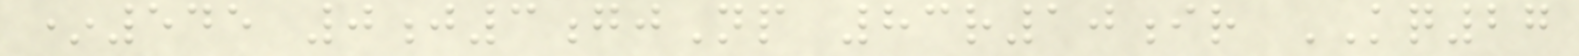*545 0j3gjNp 83r10ir KQ27
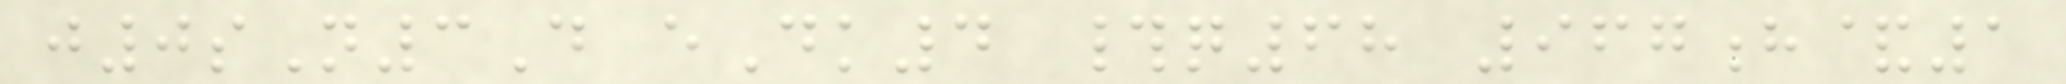j0sN3D eDk4 #q68 967h&1
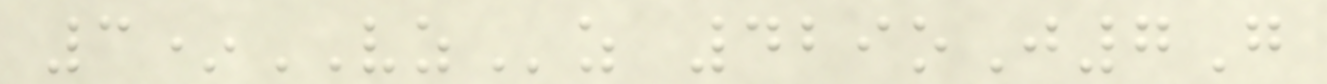3*VZz 429oJ7G
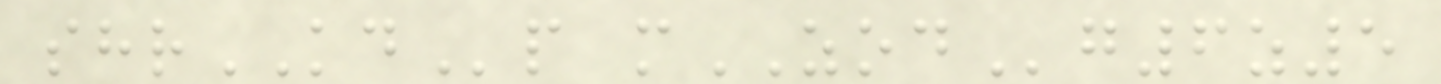shrKDp mZODg6z5
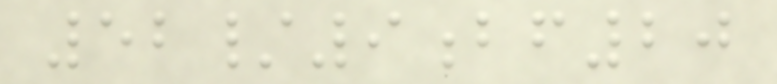52/9bf20
